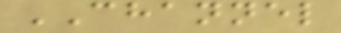CHANNEL
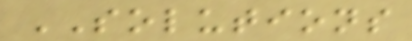SOLUTIONS
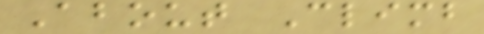About Climb
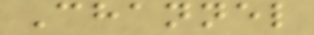Channel
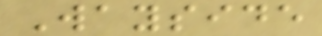Wayside
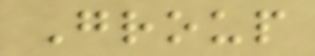Group
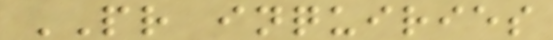PR inquiries
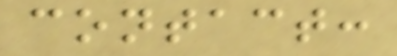contact:
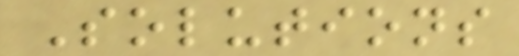Solutions
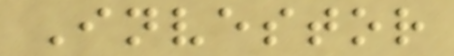Investor
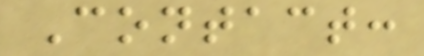Contact:
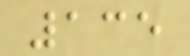135
